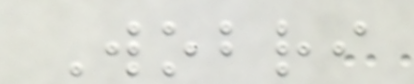Wobri
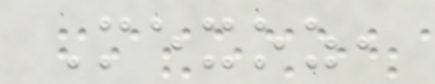Mexoz,
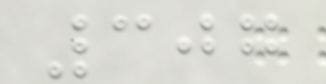307
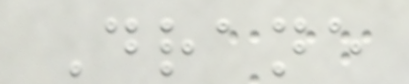Drane
